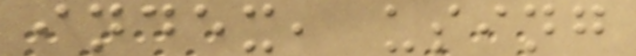index, using
